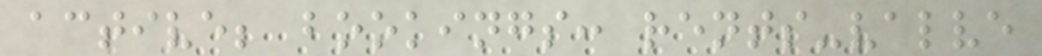active; bookings: rents-valve
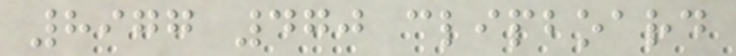8977 470 clipboard
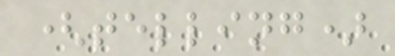(telling)
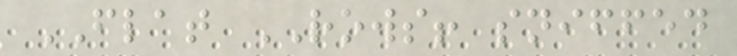FLAT ROWS! sniffed
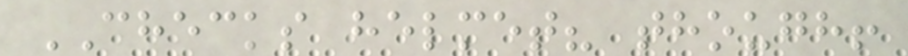CHECKS helmet? though!
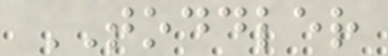TODDLER
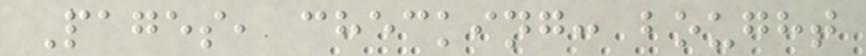Pages, checking: bought
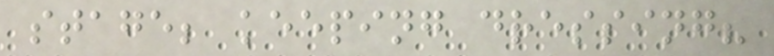stage; keeping dressing?
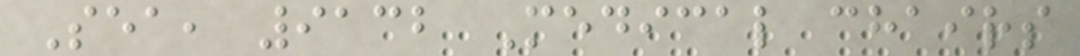Sea, 9132 Medical chairs
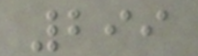299
